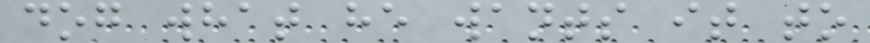dog what he wants it to
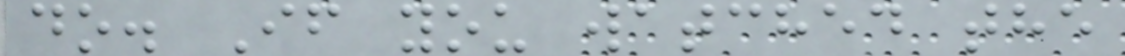do. If you watched the
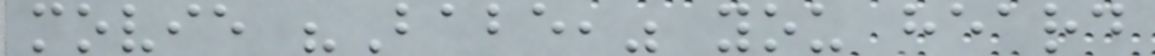movie "Babe," you heard
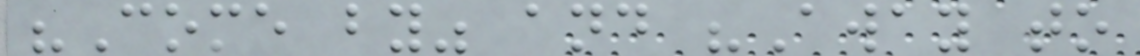"Come by" and "Away to
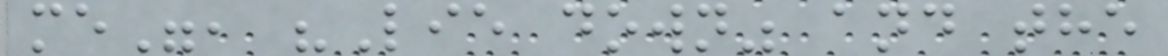me", "Lie down" and the
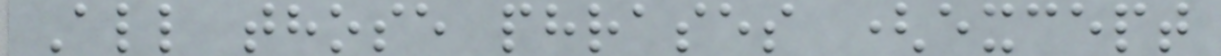All those phrases (except
